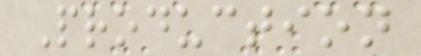Production
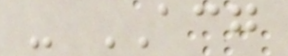- ACG
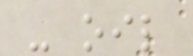- oil
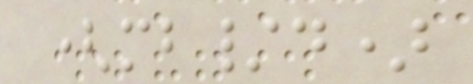(mb/d)
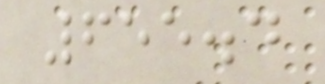655.4
